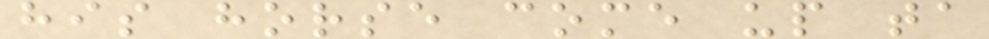his horse come up ta
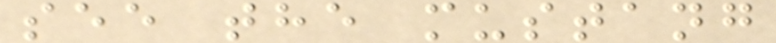see the mustang
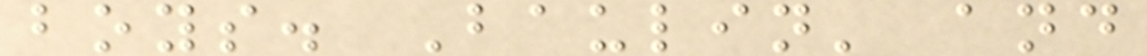boys. Baulin' and
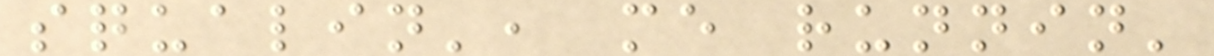squalin', me runnin'
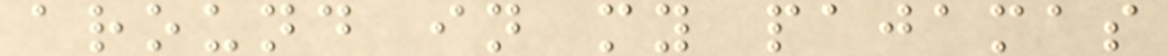around in my pajamas
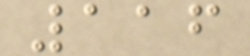116
